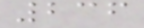236
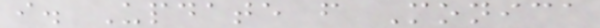i. Update from Monica
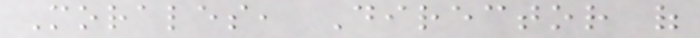Morales, Director of
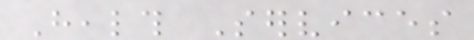Health Services
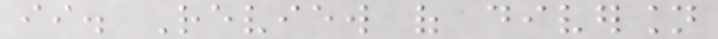ii. Review of diversion
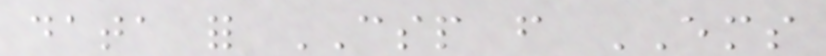data for CSP from EMS
